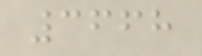3668
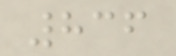836
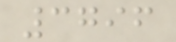3796
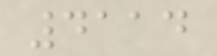4114
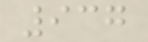937
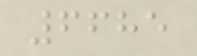6685
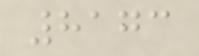8173
